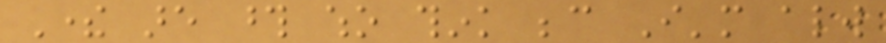There are those who think because I'm always
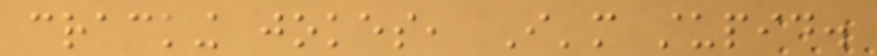cracking jokes, I'm stupid.
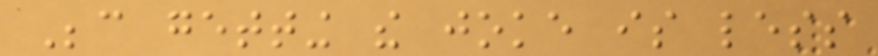Because getting the joke is less
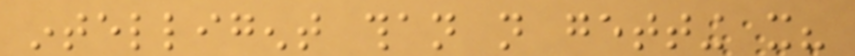intelligent than not getting it?
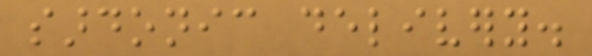sardonic delivery.
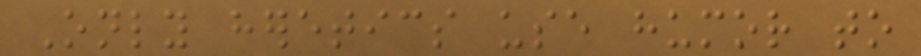Only heretics use humor to
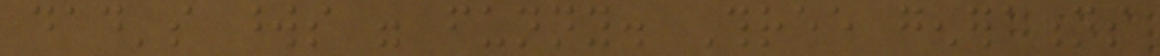dad's words were funny. Three generations
